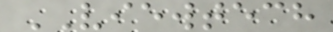VIEWTECH
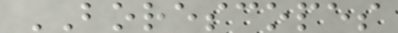BORESCOPES
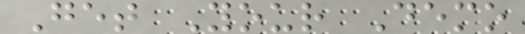Get Your Demo
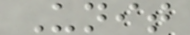Unit
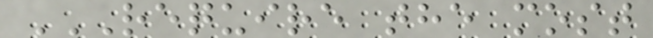REQUIRE THE MOST
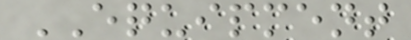EQUIPMENT
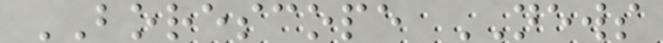BORESCOPE NEWS
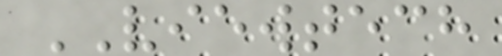VIEWTECH
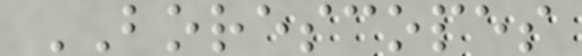BORESCOPES
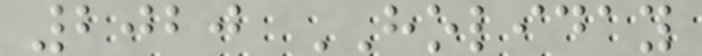2020 HOLIDAY
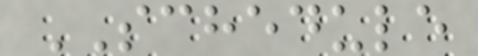SCHEDULE
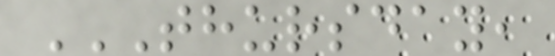THURSDAY,
